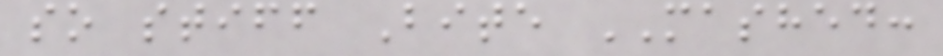so stiff Bite MASHED:
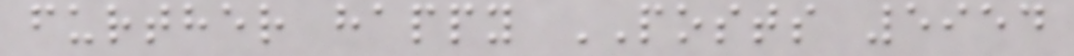further happy POSTS 5954
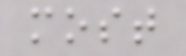most
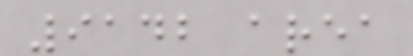9142 area
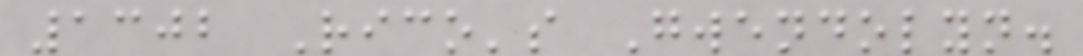1302 Rico's Gwendolyn.
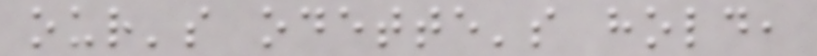our's odette's hold,
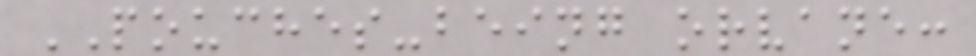POUCHES-being orvane:
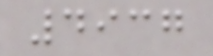4937
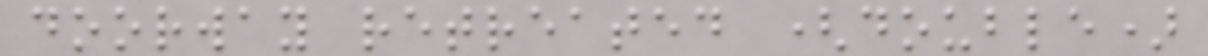doorway retreated (double)
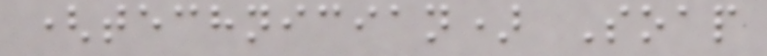(technician) Soap
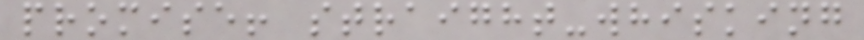promise! straight-whisking
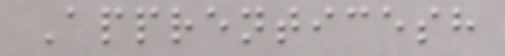Apprenticesh
